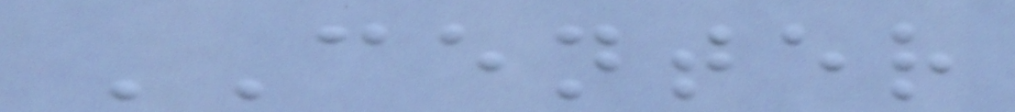CENTER
